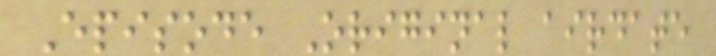Episode Original airdate
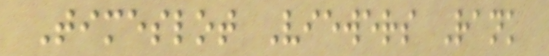Timeslot Viewers Rank
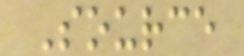Source
